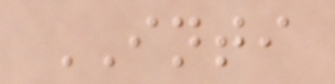INTI
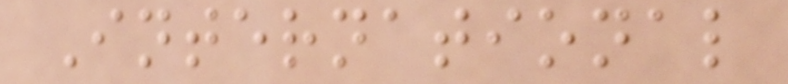International
